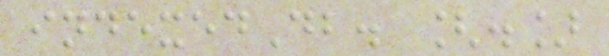indexedDb. [.]
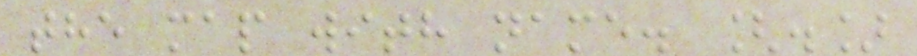the map with name. [.]
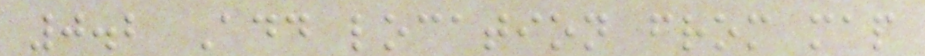0.2 Add location from map
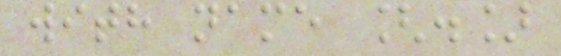with name [.]
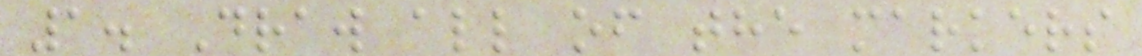1. Draw all of the markers
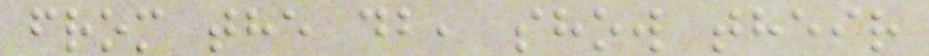from the db, show their
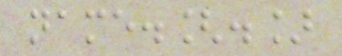name.[.]
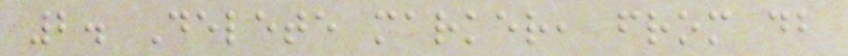2. Delete marker, from db
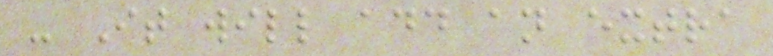- It will add an extra
